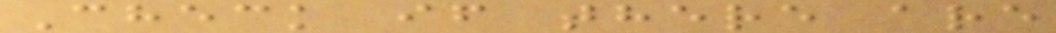Check if there are
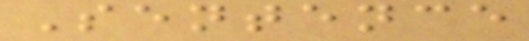Sentence
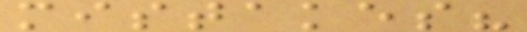mistakes?
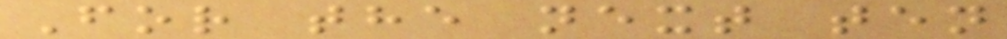For the next ten
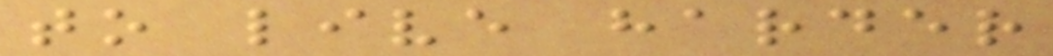to live harder
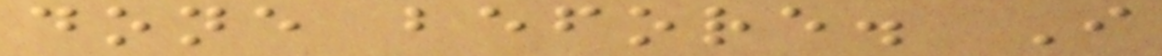done before. I
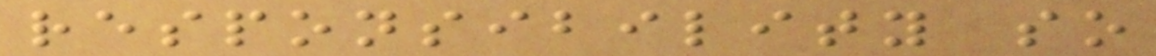responsibility so
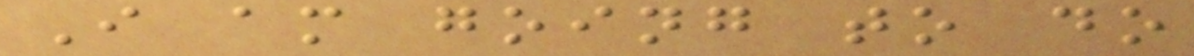I am going to do
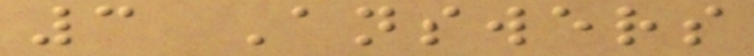3 Answers
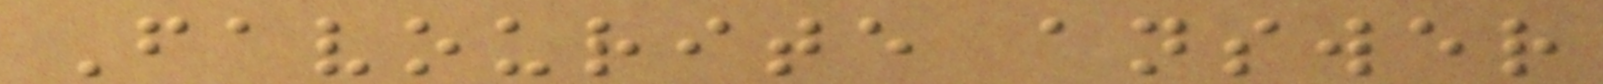Favourite answer
